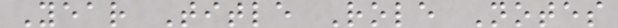Year Title Role Notes
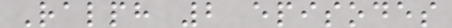Ralph 2 episodes
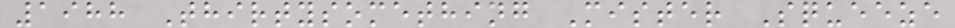1988 Thirtysomething Mister Squeeze
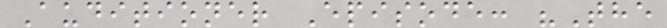Auditioner Episode: "The
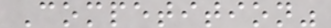Competition"
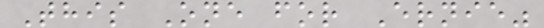This One for Ernie"
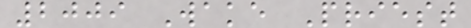2009 Wake Priest
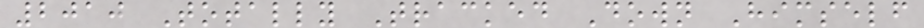2010 Totally Tracked Down Himself
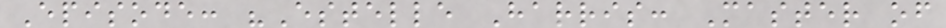Episode: "Estelle Harris: Master of
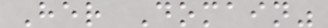Her Domain"
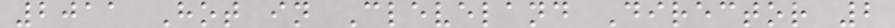2011 Hot in Cleveland Director 2
